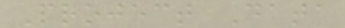Project Data
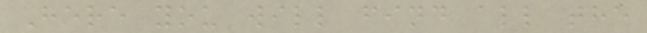Here you will find all the
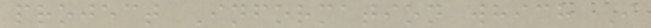project Information which I
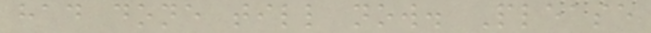had done till now. Please
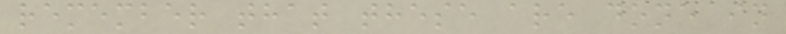remember that these are done in
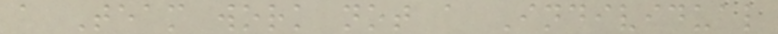a Team work not a Individual
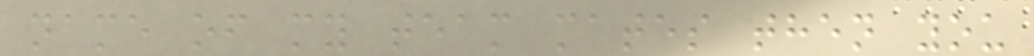name of my team mates then you
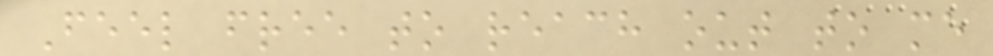Feel free to reach out to me
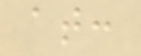at:
